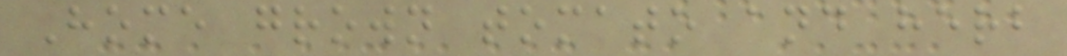Home grown tomato and herb
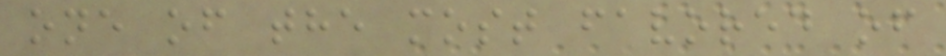one of the most favored of
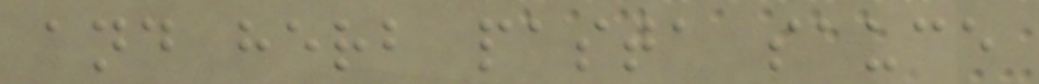and herb pasta sauce
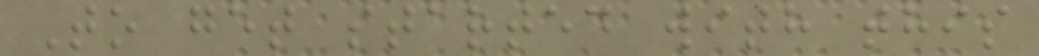To get started with this
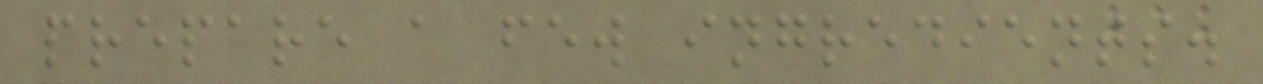prepare a few ingredients.
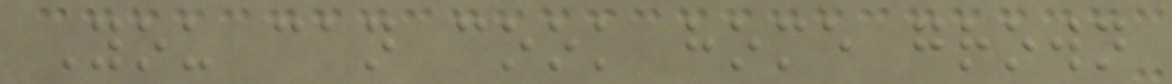You can cook home grown
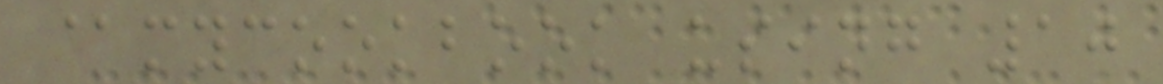@mycookbook using 10
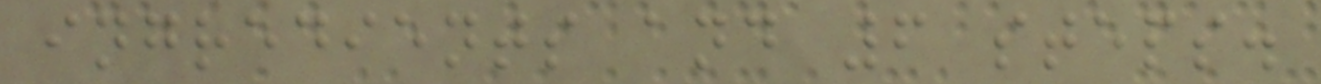ingredients and 6 steps.
